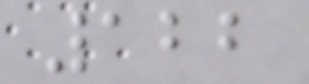122
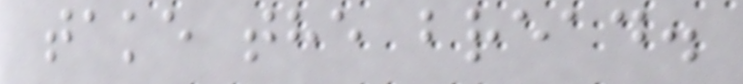take the bread.
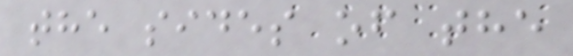the sides of the
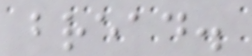bread.
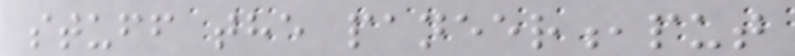stuff the paneer,put
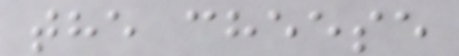the cheese
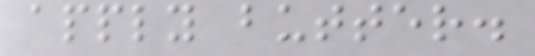apply butter.
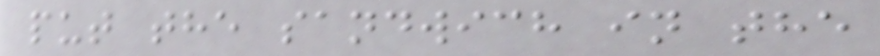put the sandwich in the
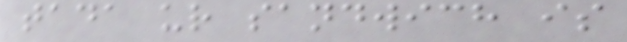tada ur sandwich is
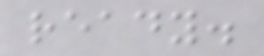ready.
